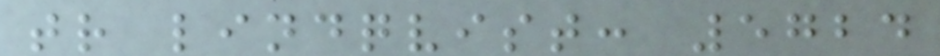tr lindqvist: 5724
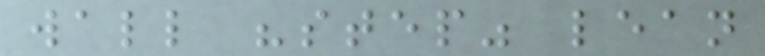wall "step" lean
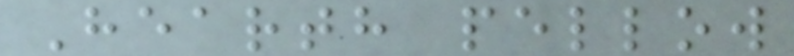Hearth pellow
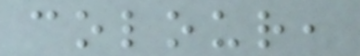colour,
